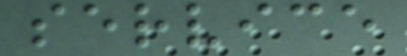service
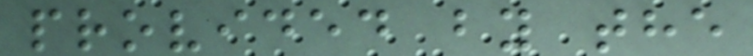provided by the
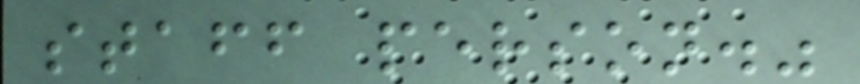staff person."
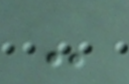-
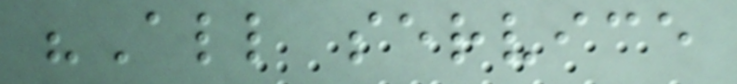"All service
